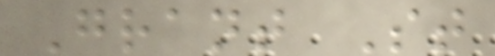Grant St
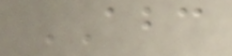ABC
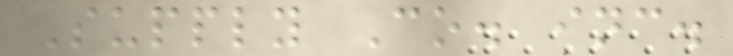Supply Co. inc.
